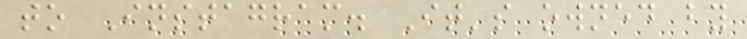to Instagram. It's owned by
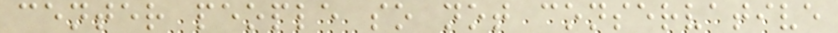center people so not conservative
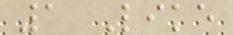1 Like
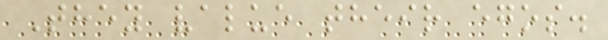They value their egos.
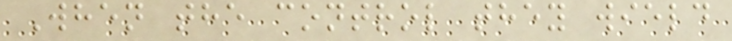When the control they wield
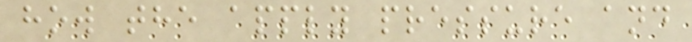how the apply pressure and
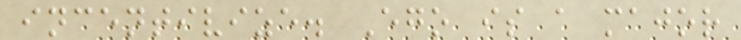incentivize. Ego is a major
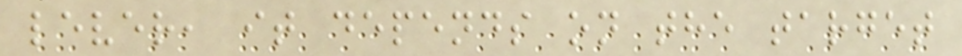lever, it depends on the target
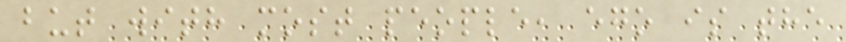but with most people, ego is the
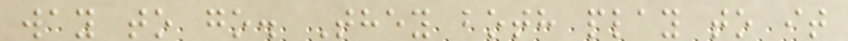way to go. They both play to it
